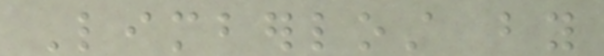Limberlost by
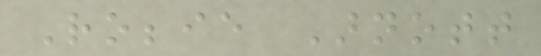Robbie Arnott
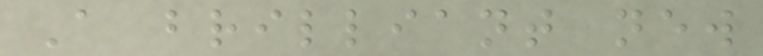A brilliant new
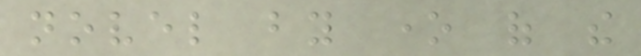novel by one of the
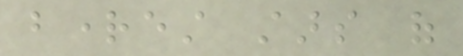brightest stars of
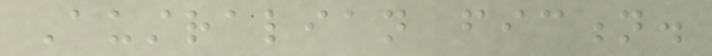Australian fiction.
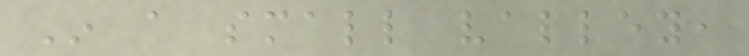In a small valley,
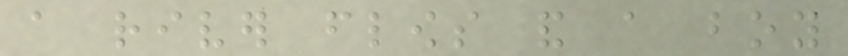a river flows and a boy
